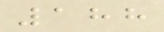188
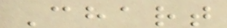Chart
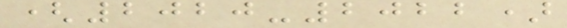(2020-2022)
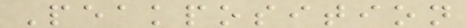Peakposition
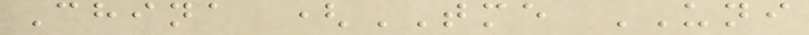China (TME UNI
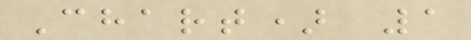Chart) 1
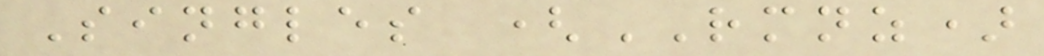Singles (RMNZ)
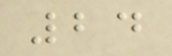24
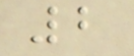2
